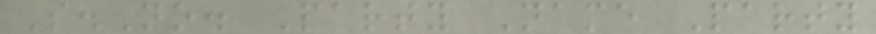S.No. Party Name Party
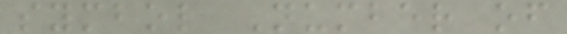symbol Number of
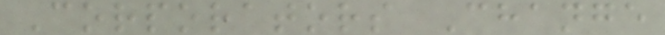Corporators Change
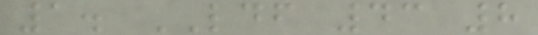1. LDF 43 8
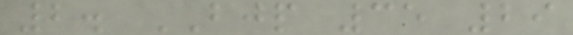2. BJP 35 29
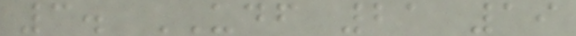3. UDF 21 19
